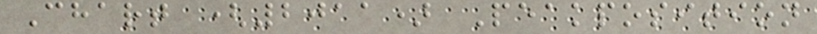Chart (2011) Peakposition
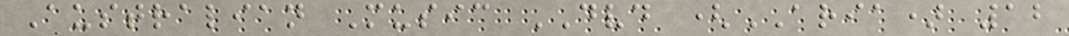Australian Music DVD (ARIA) 12
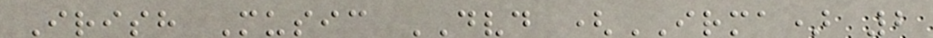Irish Music DVD (IRMA) 2
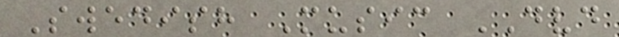Swedish Music DVD
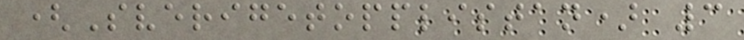(Sverigetopplistan) 3
